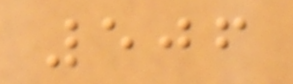506
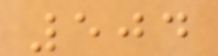504
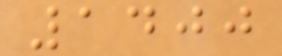1400
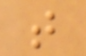t
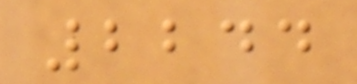2244
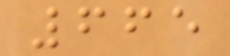665
